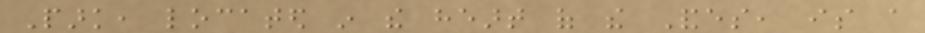Park, located in the heart of the Andes, is a
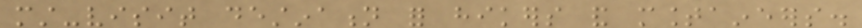must-visit destination for hikers and mountaineers.
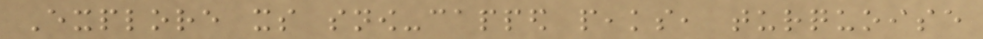Explore its snow-capped peaks, turquoise
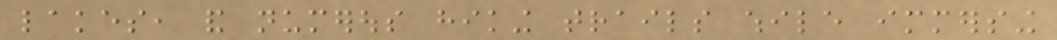lakes, and numerous hiking trails while immersing
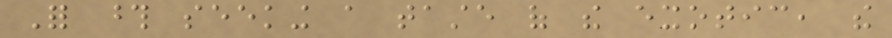For those seeking a taste of the exotic, the
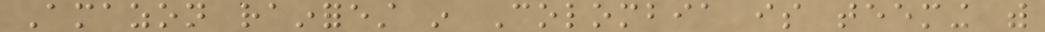Amazon rainforest in Colombia is teeming with
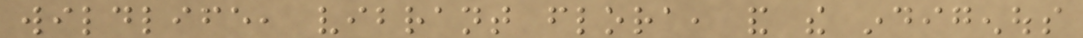wildlife, vibrant flora, and the indigenous
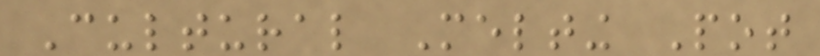Cultural Melting Pot
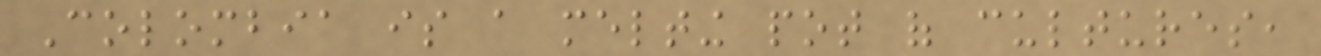Colombia is a melting pot of cultures,
